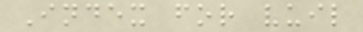Index for vuil
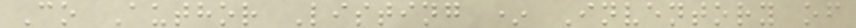Co Author Listing * Inventory of
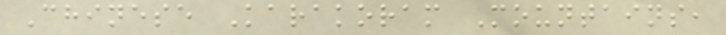Chinese Karakoram Mountains,
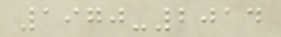1970-2014
